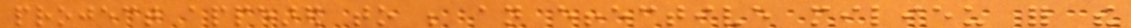project appeared to be an effective milieu for the
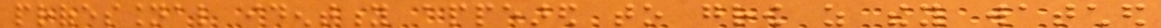professional identity appeared to grow as they watched
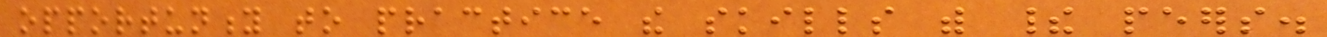opportunity to practice the skills with their peers.
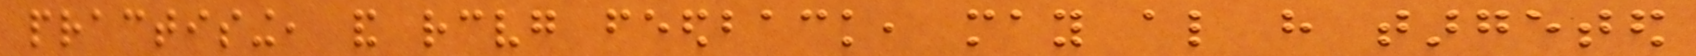practising, and receiving feedback, may also have targeted
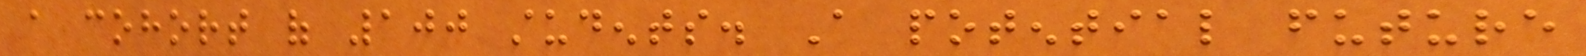a cohort of 100 students. A potential future
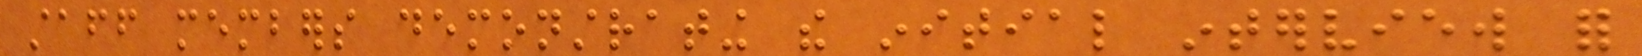staff members demonstrating the initial interview for
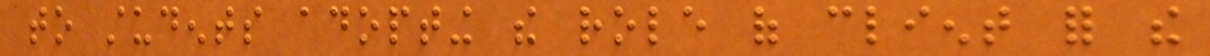to students adopting the role of client for the
